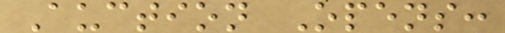Auction Opens:
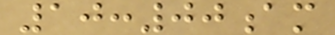10:00am
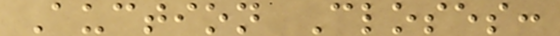Auction Closes:
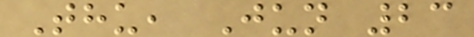Thu, Jun 23
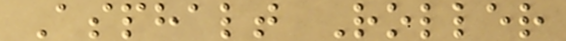Asphalt Roller
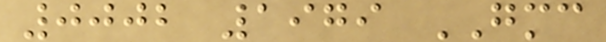0002 1979 GMC
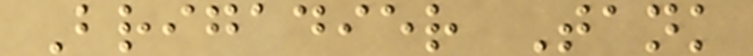Brigadier Tank
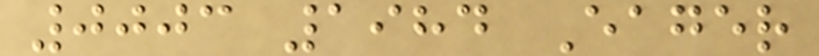0003 1984 Eager
